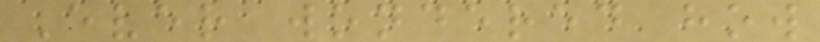Ever wondered how
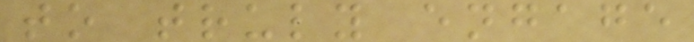to truly engage
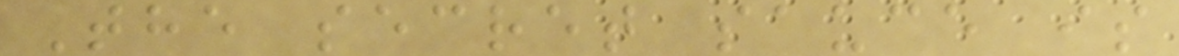The secret sauce is
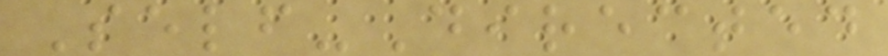Self-Directed
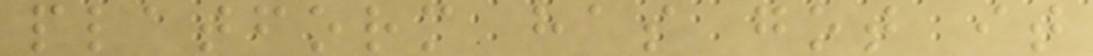platform has got it
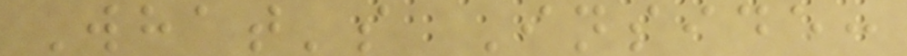What's Inside:
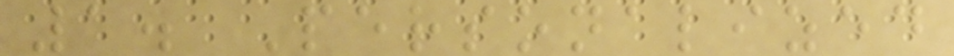1. Personalized
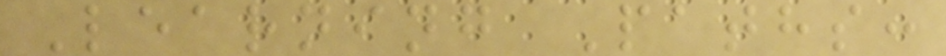Learning Paths:
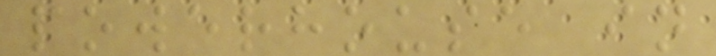powerhouse in
